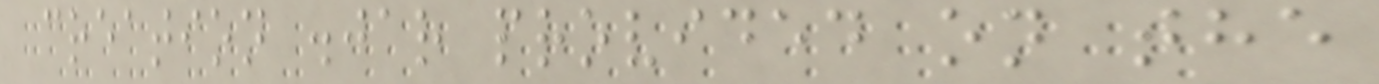creation .jar provided on the
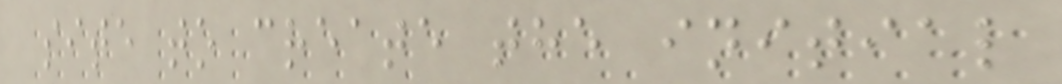site to create the initial
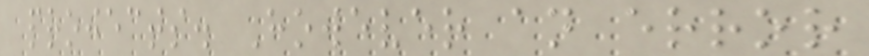projects. However an error
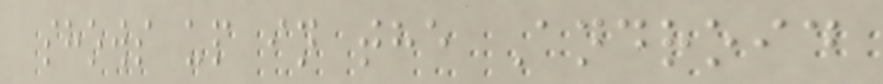shows up in the Android
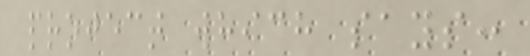project which says:
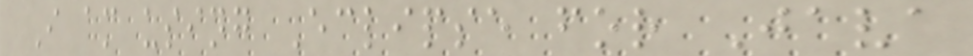I am using Eclipse for Java
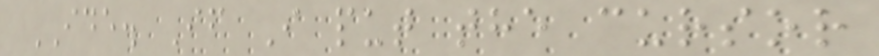IDE. If I put the cursor
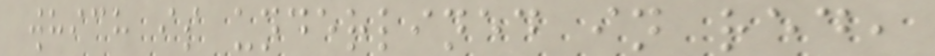which is underlined in red,
